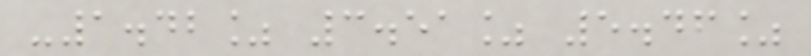-1.42% 3.51% 5.46%
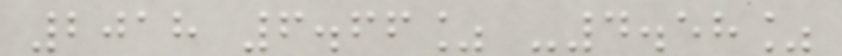2018 6.66% -4.58%
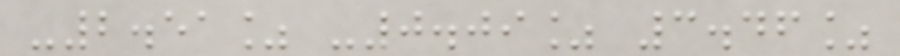-2.51% -0.09% 3.46%
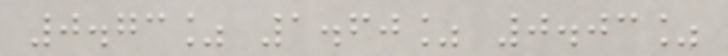0.73% 1.60% 0.03%
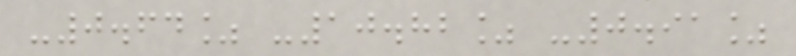-0.64% -10.82% -0.91%
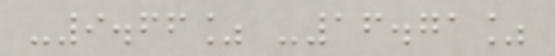-9.66% -16.71%
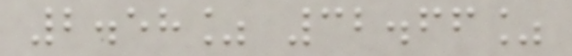2.58% 32.66%
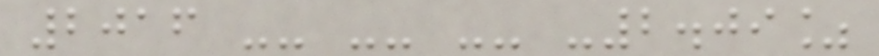2016 -- -- -- -2.09%
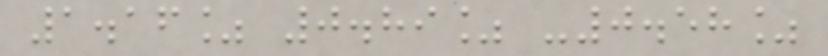1.16% 0.89% -0.58%
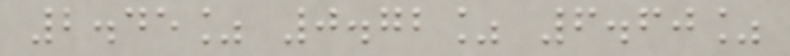2.45% 0.72% 6.60%
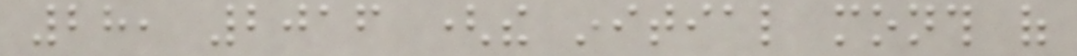28, 2016 (the initial month of
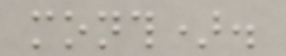month).
